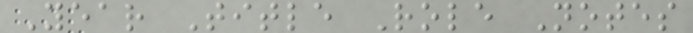Year Title Role Notes
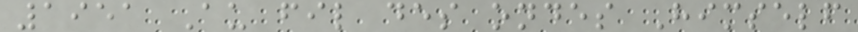1951 Au fil des ondes Himself
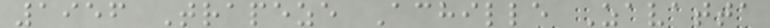1956 Trapeze Achille Zavatta
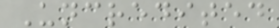Uncredited
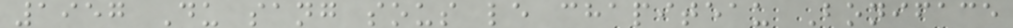1957 Du sang sous le chapiteau Boniface
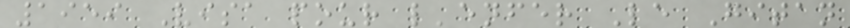1959 Visa pour l'enfer Le Gitan
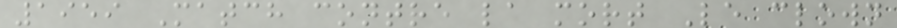1959 Match contre la mort Le clown
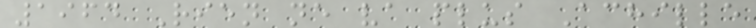1964 Rien ne va plus Achille
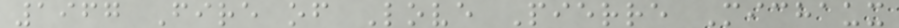1967 Fire of Love Pierre Michaux
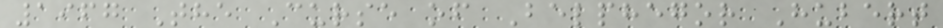1967 The Curse of Belphegor Hubert
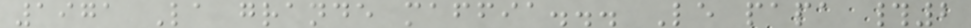1971 La grande maffia... Le papa #2
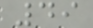49
